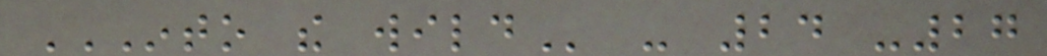INTO THE WILD - 24 -27
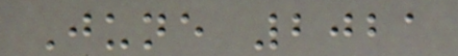June 2021
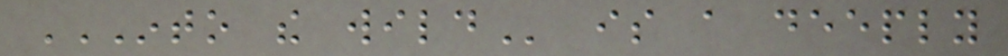INTO THE WILD is a deeply
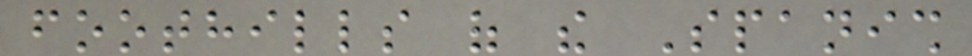foothills of the Spanish
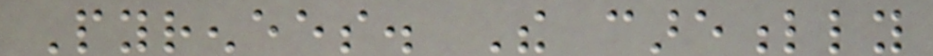Pyrenees. The carefully
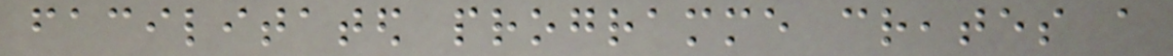facilitated programme creates a
